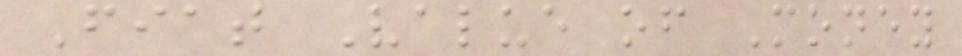Fiat Value of Money
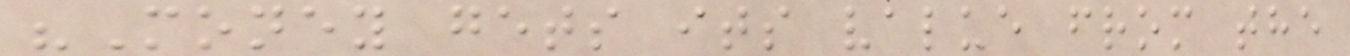"Money gets its value from the
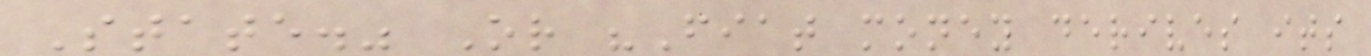State." Or "Fiat money derives its
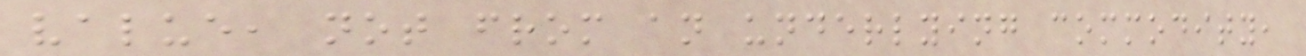value, not from an underlying commodity,
